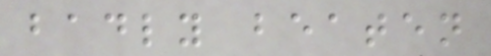badly beaten
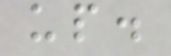up.
